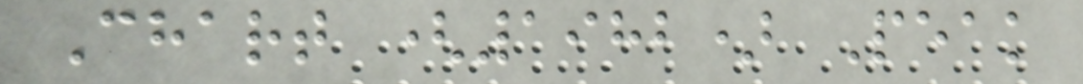Chart (1982) Peak
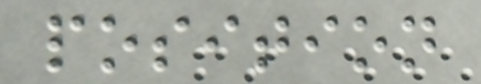position
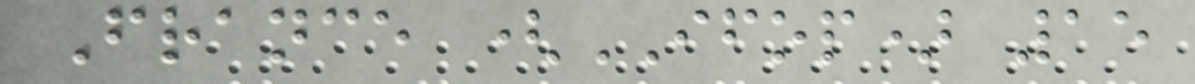France (IFOP) 15
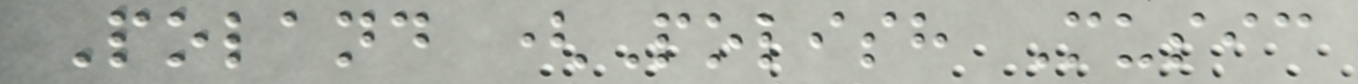Poland (Polish Music
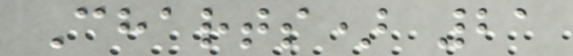Charts) 21
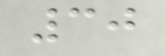30
